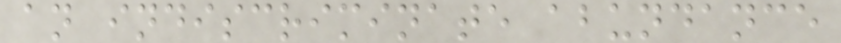an indiscriminate abundance
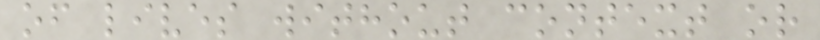of lives without context or
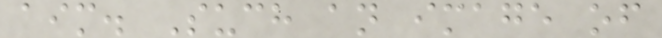aim. Such an image of
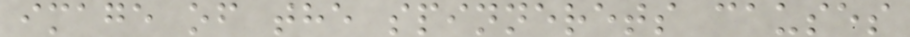image of the spinnerets causes
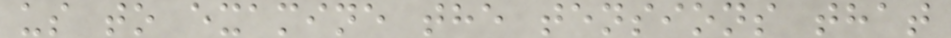us to examine the tensions that
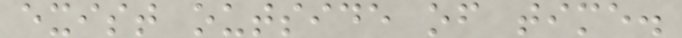exist outside of time.
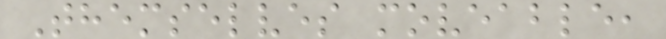Themselves moveable,
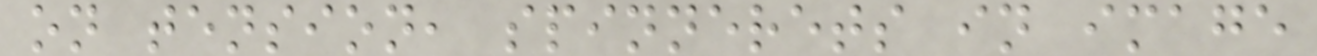on tension, spinnerets in image
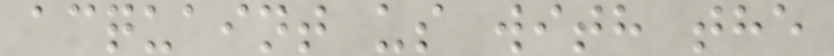acquaint us with the
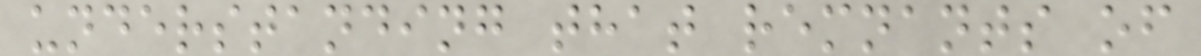understanding that remnants of
